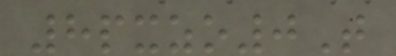8pxzo0T
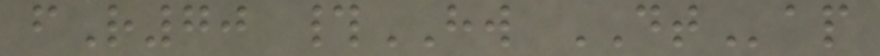fR70 #HW DTap
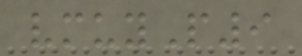vmuyP9
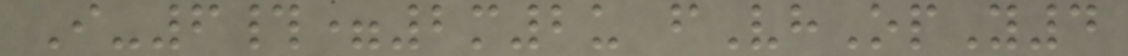I-6#=2m2u fVhOpY4
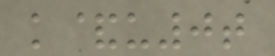k&u0t
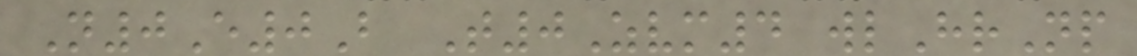N0E0B T0Zvm4 wlHrNp
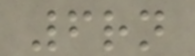6rn
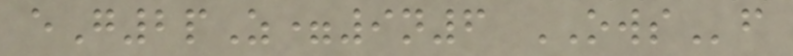eG2pZ=9n6 OWSf
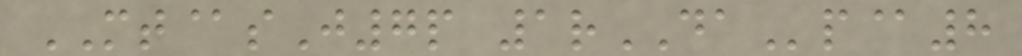MT@sJ7p 1rDAp@8
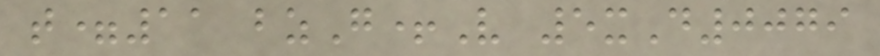t=11 bzG+V 5xD0079
